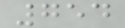754
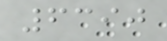6390
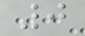0
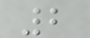2
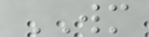WM
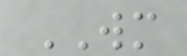WM
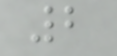2
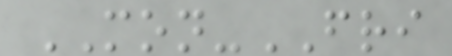MON-FRI
